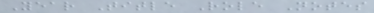Year Title Role Notes
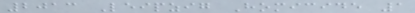2013 Leipzig Homicide 1
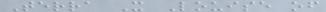Terra X Louise of
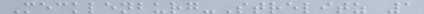Mecklenburg-Strelitz 1
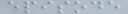episode
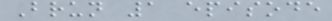Brun 1 episode
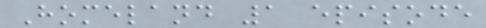Homeland 1 episode
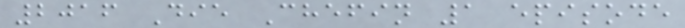2016 Die Chefin 1 episode
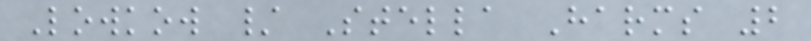Lowkow / Stella Harms 2
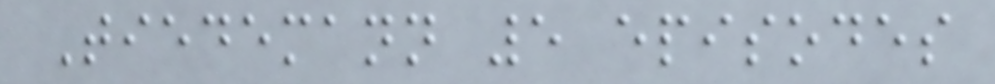Tiedemann 5 episodes
